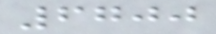6700
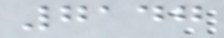7147
